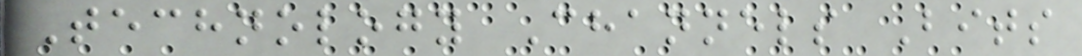Technology Channels Bits
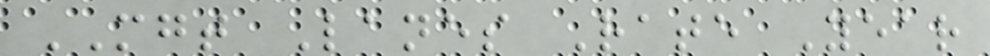MGT Lanes Rate Year
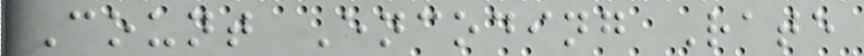Count Encoding Rate
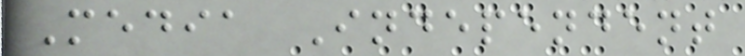Media Independent
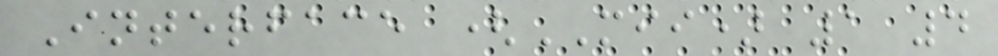Interface (MII) 1 4
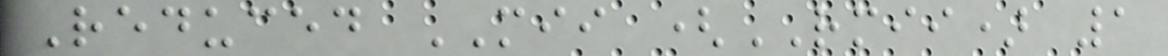Reduced MII (RMII) 1
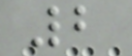2
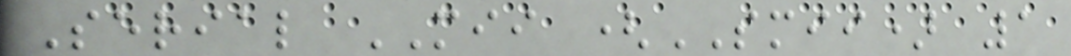Serial MII (SMII) 1
